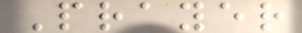Prayer
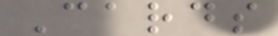Cards
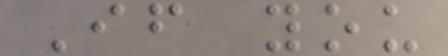If you
